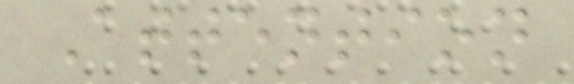Attention
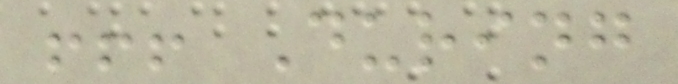!!! During
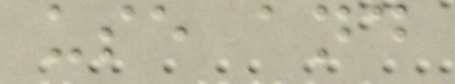use and
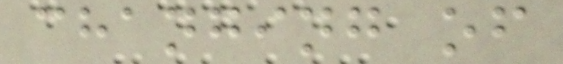changing of
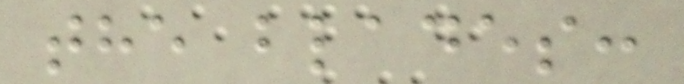the blades:
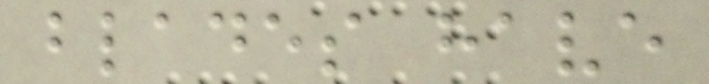blades have
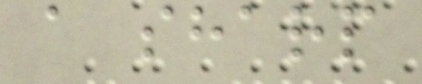a sharp
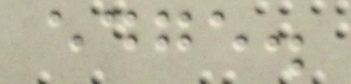edge.
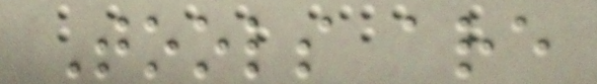Tools are
